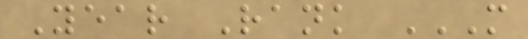Year Rank M
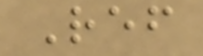Ref
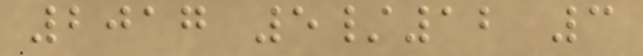2017 5/12 3
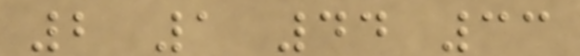2 1 44 33
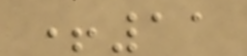+11
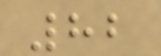82
